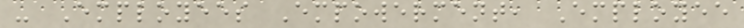- Employees Empowerment, Employee
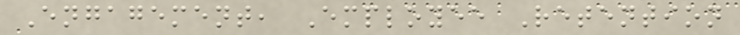Engagement, Employee Retention
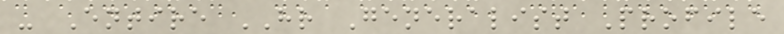- Entire HR Generalist Profile
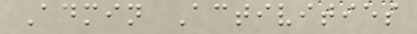Admin Activities
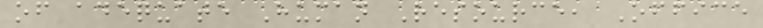of adequate Human Resource, Office
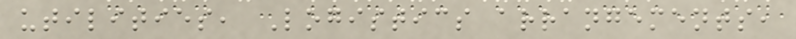utilities, Logistics arrangements,
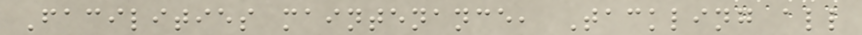Facilities maintenance, Tackling all
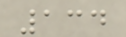134
